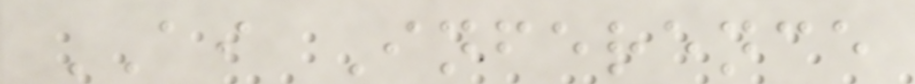AI Inference
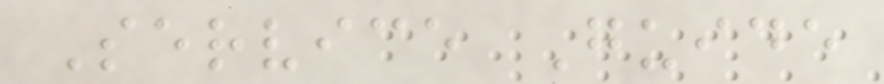Service Guide
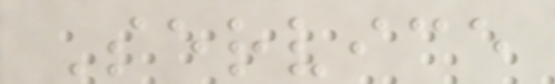Service
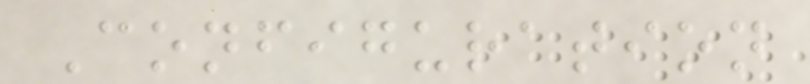Configuration
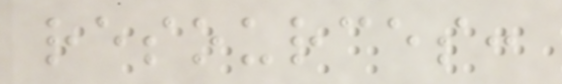resources:
